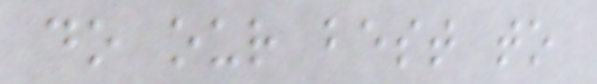do our best to
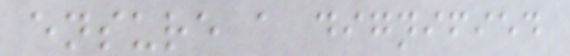ensure a dignified
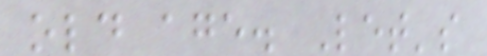old age. Let's
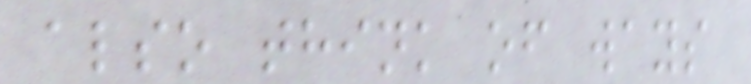also think of ways
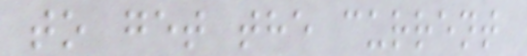to get the current
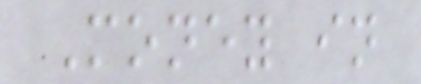Money in
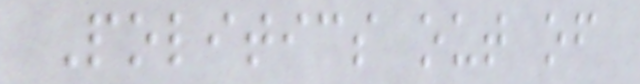Politics out of
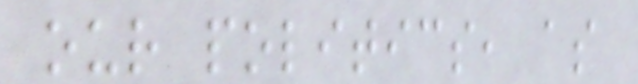our politics, as
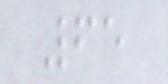65
